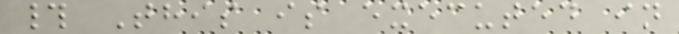# This is executed in
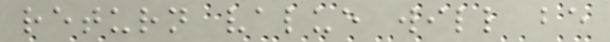return value will be
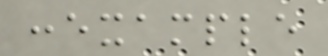:example
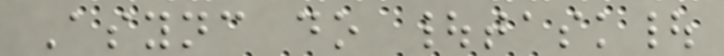Async do |task|
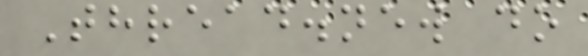Thread.new do
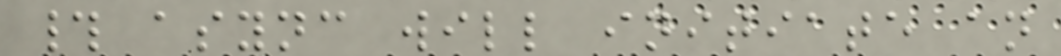# async will initiate an
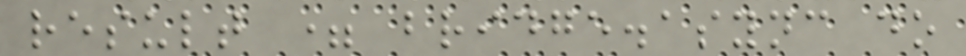result = bridge.async do
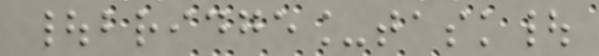|bridge_task|
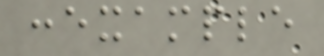:example
